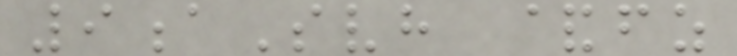9aSvh &fz
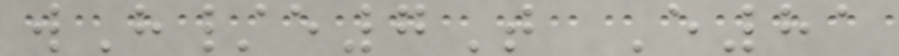wH/e7T E81
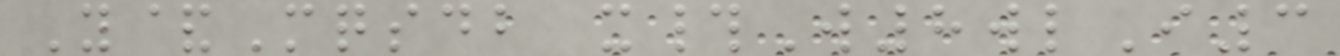Y&Mqsdb x#W8wlI3
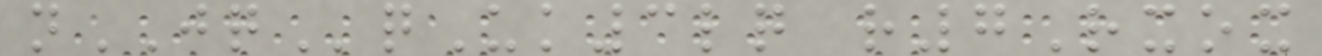nJQqUk3lq r7Rxox
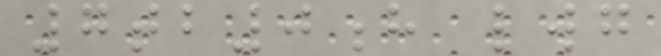7tb0h lwg
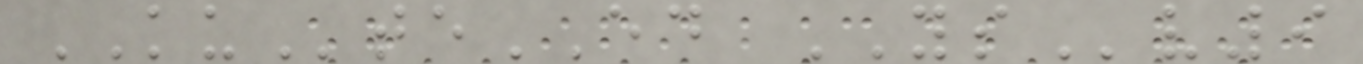KUteED YSv9
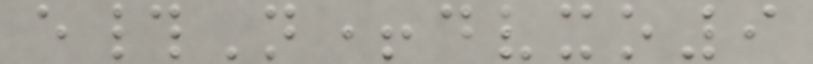e#N+dvxo9
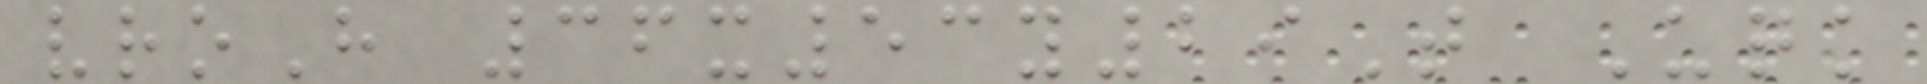vroH 36x53y29T Uqk
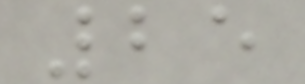25
